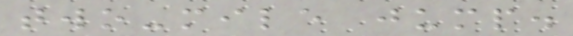two-mile jump.
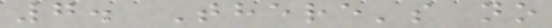7. There's no
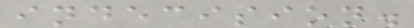indecision.
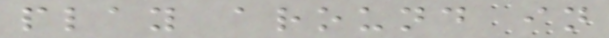play around in
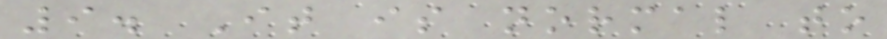9. It is normal to
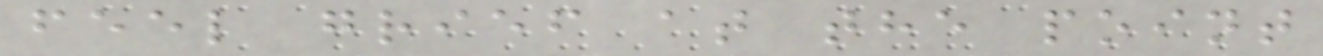feel grief at the point
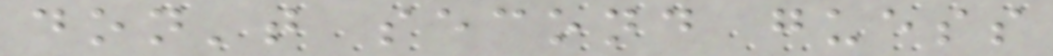don't second guess
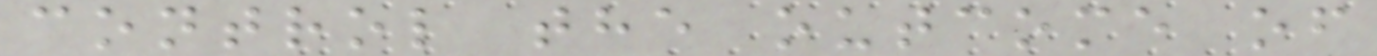control the outcome of
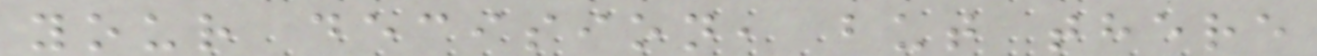your decision, but there
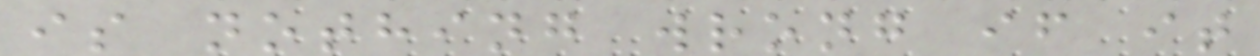is nothing wrong if it
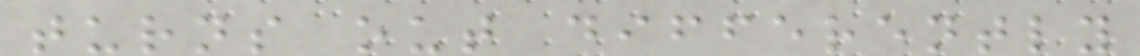turns out differently
